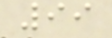99
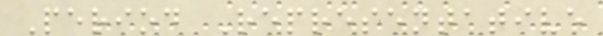Period Representative
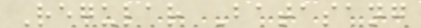Regular Batasang
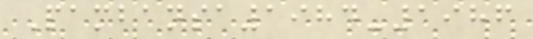Pambansa1984-1986
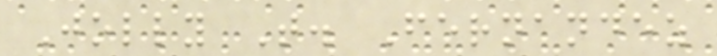Jolly T. Fernandez
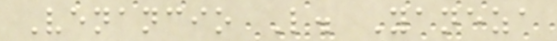Venancio L. Yaneza
